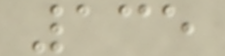135
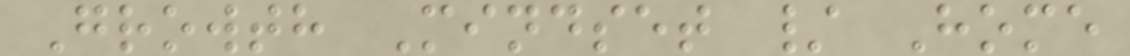Growth Mindset / Home
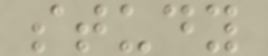study
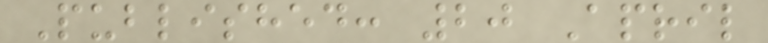Published: 20 April
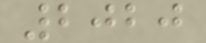2020
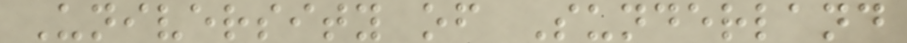University of Sunderland
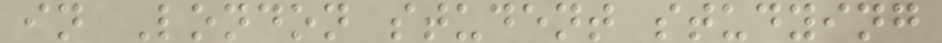in London student studying
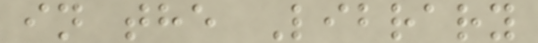in the Library
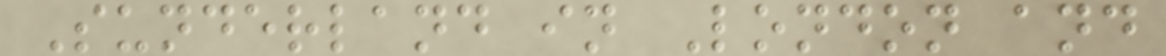Sunderland in London and
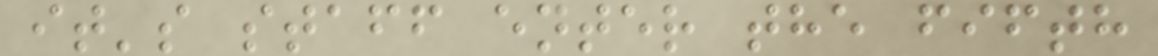it's staff enter the fifth
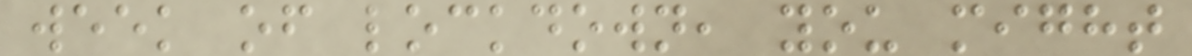week of lockdown, you might
